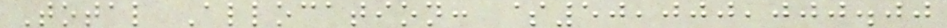Total Allocation: $50,000,000.00
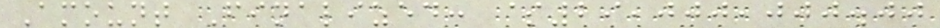Amount Finalized: $29,000,000.00
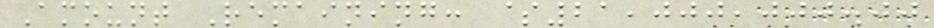Amount Remaining: $21,000,000.00
